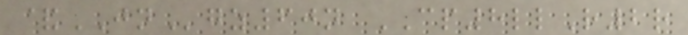&JNgz60n CP8llR2r
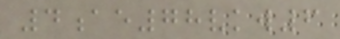4ae78vkw6
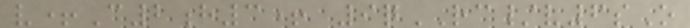v+C2h3+ 9qRC/v6sO
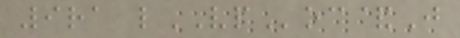9ra lVPoc&J
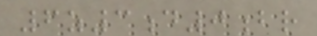6z3d0br
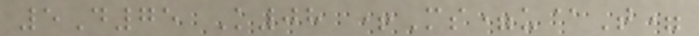5D75 K08 +Ms=u@T=
